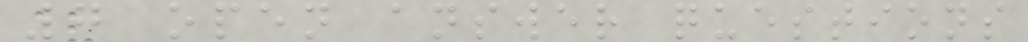7 open answer questions
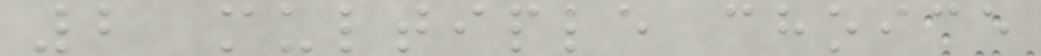2 multiple choice
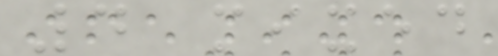4 mixed
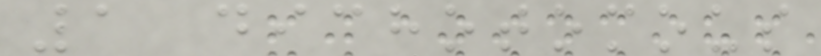1 dichotomous
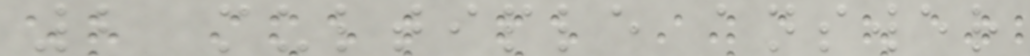2 multiple answer
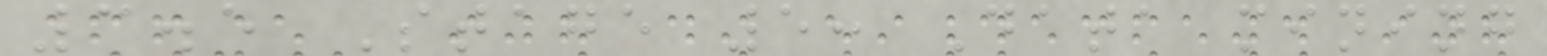3.5 Stage 5: Data mining
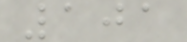101
